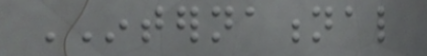INTERNATIONAL
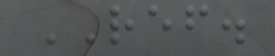REF.
